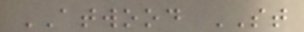ATWOOD ST
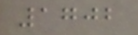1702
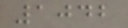1042
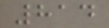814
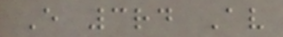E 3rd Av
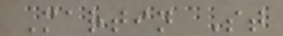Martin St
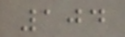104
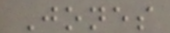Jones
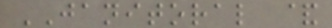JANITORAL &
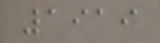1919
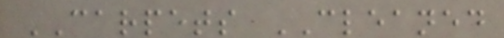CARPETS CLEANED
